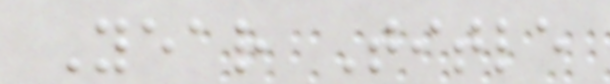Year Title
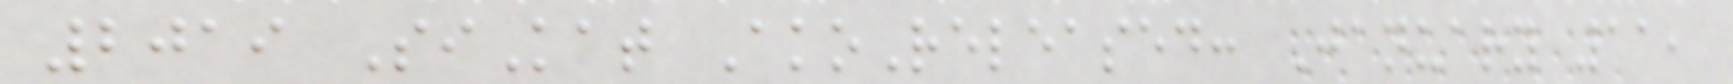2019 SiKat AkoReleased: January 11,
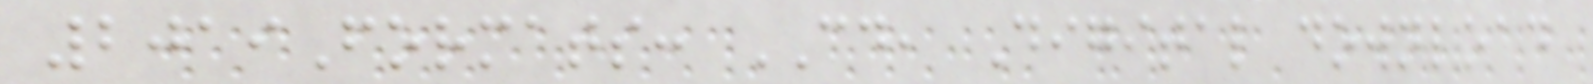2019Formats: CD, Digital download
